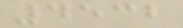4532
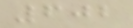602
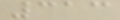313
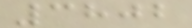3802
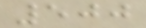500
